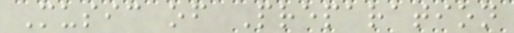Music of Preparation
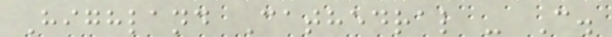Highland Cathedral - C.
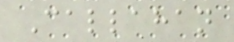Callahan
